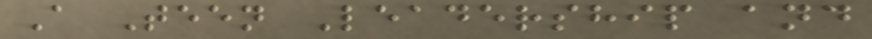A Teen Leadership and
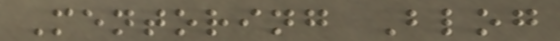Mentoring Blog
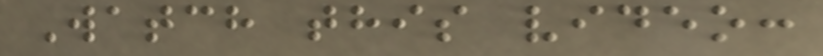Watch this video:
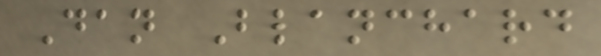Dan Blanchard
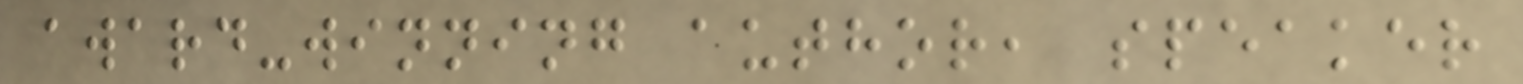award-winning author, speaker
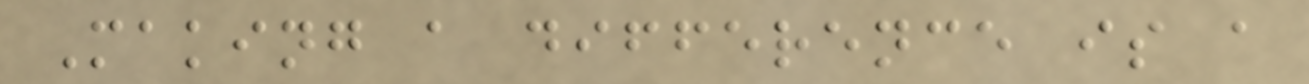Making a difference is a
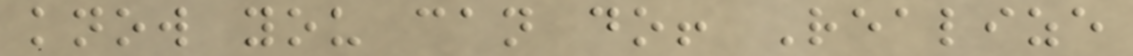know you can do! Realize
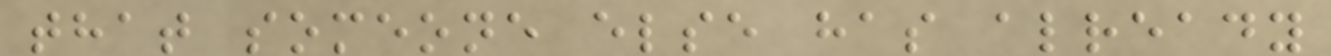that someone else has already
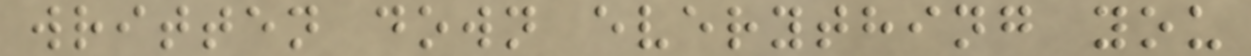written down everything you
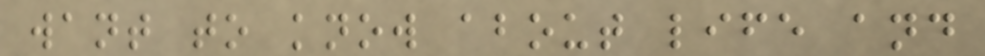want to know about life and
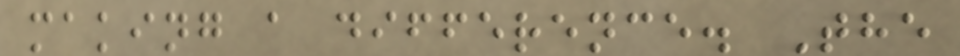making a difference. The
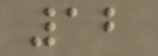12
